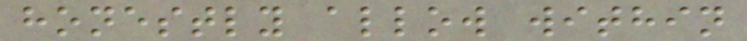honestly allow within
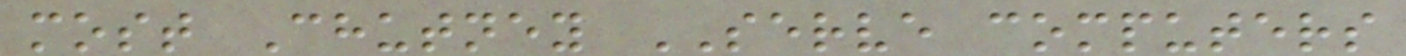most Chutney SERVE computers
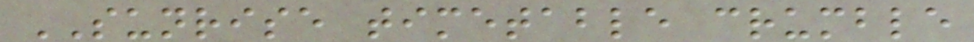SUNRISE timetable crumble
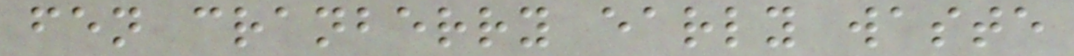fen cranberry early waste
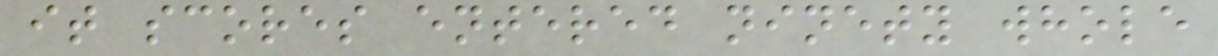it scores entered ninety whole
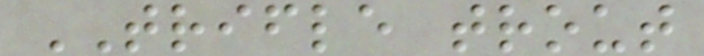TRIFLE trout
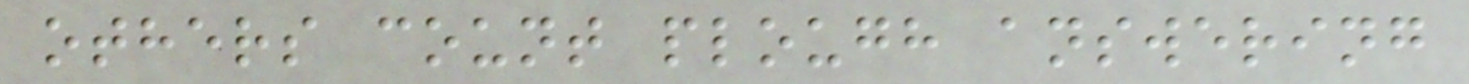others count plough answering
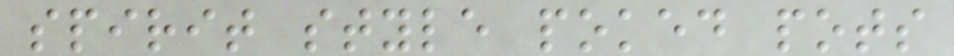spirit style poked pots
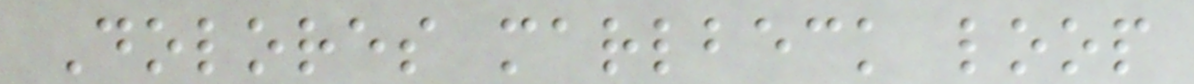Dolores marlbeck loop
